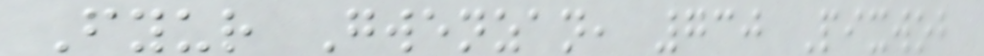Fyur Gwenzan, 730 Pixwob
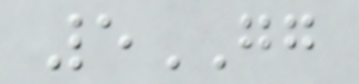5GG
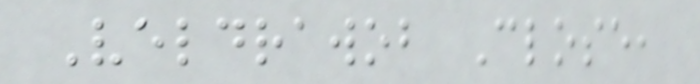Veldrawob Close,
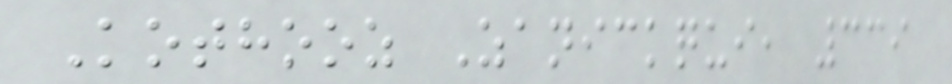Kothooz Zanickqui, 339
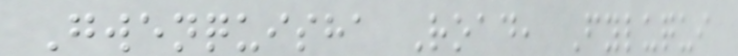Gwenquisha Road, Fyluqui
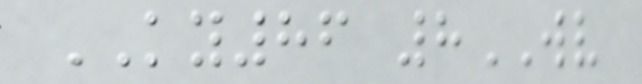KY86 8WV
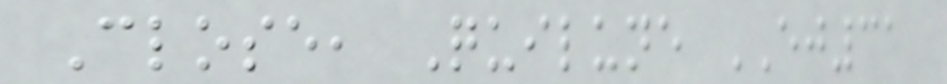Close, Quilune EJ31
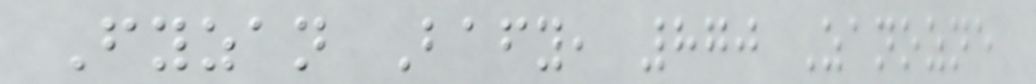Fyzan Bafy, 870 Zanozne
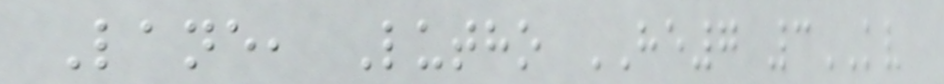Lane, Lutho HE7 3KV
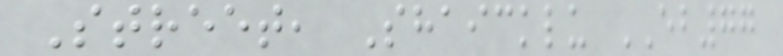Street, Shaicklu EB77
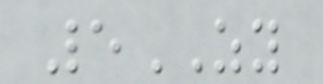5ZY
